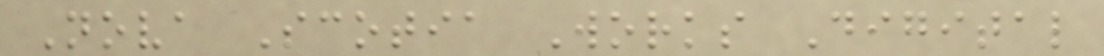Nova Scotia Works Digital
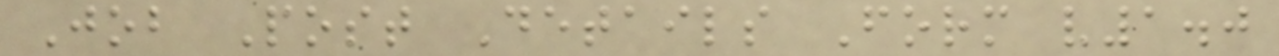Job Post Details Form v1.0
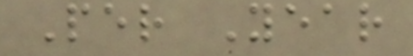Per Year
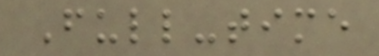Full-time
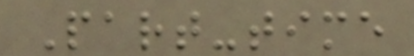Part-time
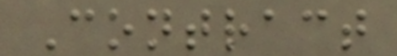Contract
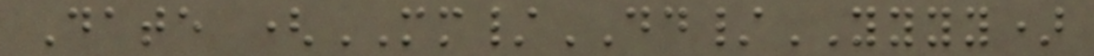Date (MM/DD/YYYY)
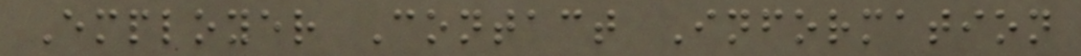Employer Contact Information
